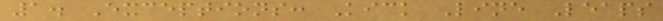1. Exceptions: Kick Line Leaps
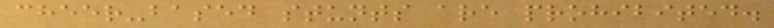cheer-based stunts are prohibited.
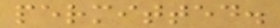permitted.
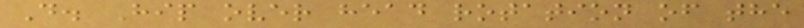D. Hip over head rotation of the
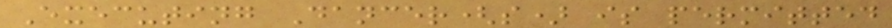Executing Dancer(s) is permitted
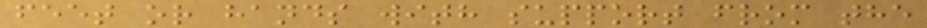feet or hands with support from the
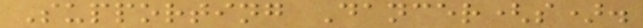Supporting Dancer(s).
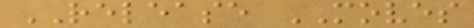RELEASE MOVES
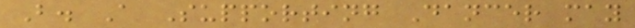B. A Supporting Dancer may
